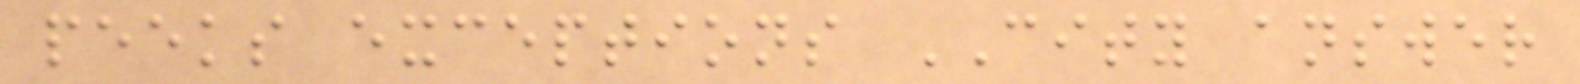peeks exceptions CITY answer
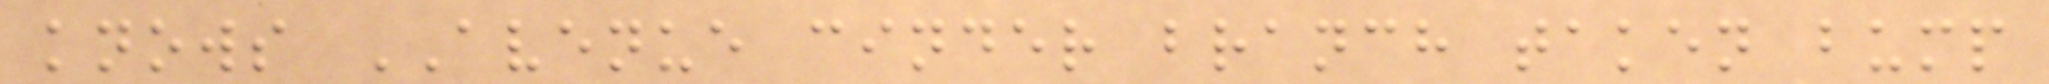knows AVENUE cinder branch taken bump
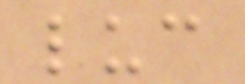luc
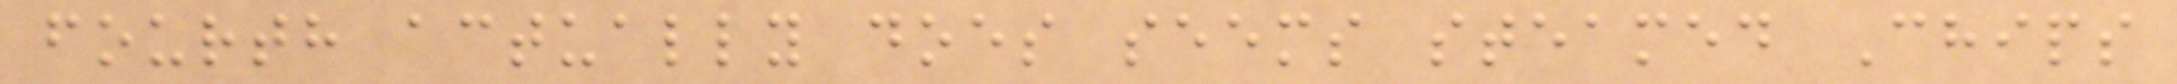fourth actually does seems steamed Chips
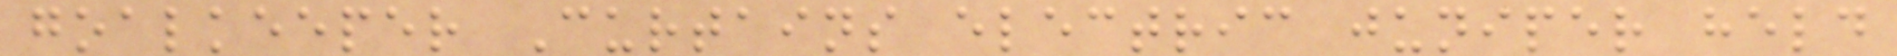goalkeeper Curtains electric juniper held
